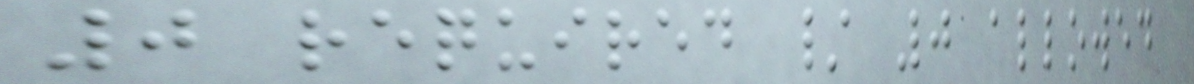0 required / 0 allowed
